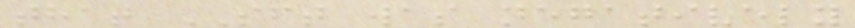that SFT was negatively
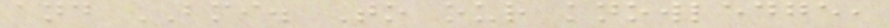and BMI. To our knowledge,
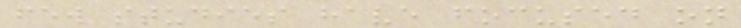few studies have focused on
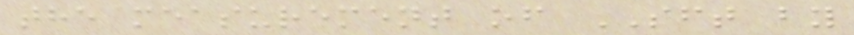the measurement of SFT by
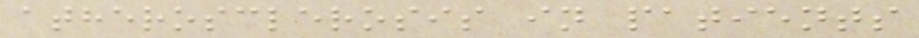atherosclerosis in patients
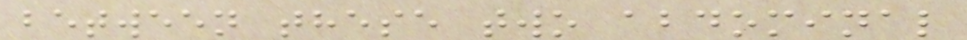between these two abdominal
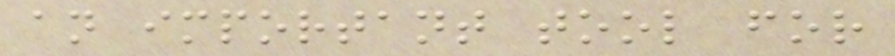an important tool for
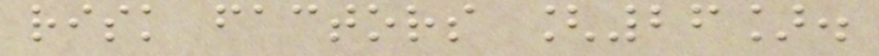risk factors [26].
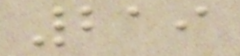219
